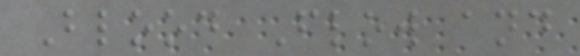Blood Flow and
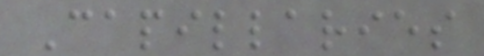Capillaries
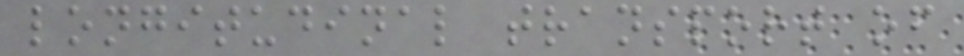longitudinal transport of
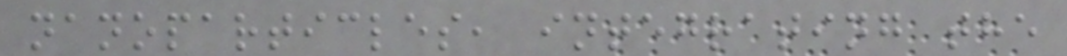nanoparticles, integrating the
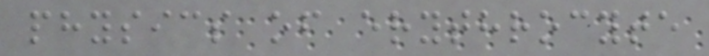physics of erythrocyte
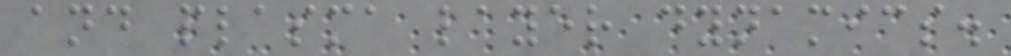and plasma layer dynamics.
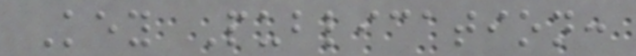Key Publication:
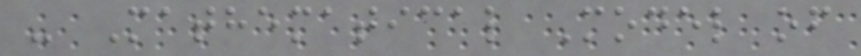- Mathematical Model of
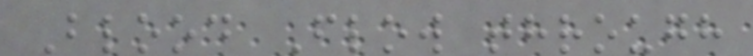Blood Flow through
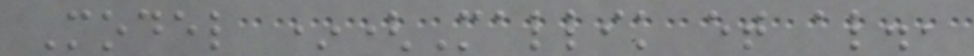Model *(Mallik et al.,
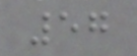57
